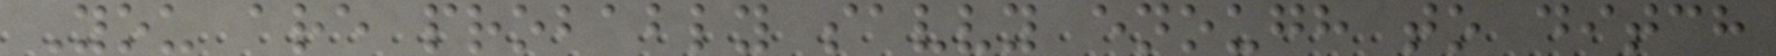You are probably savvy enough to ditch
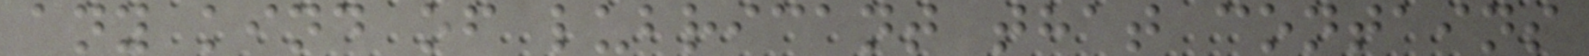any kind of lubricant that contains
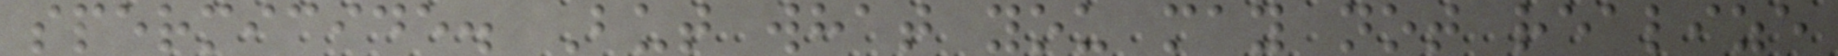spermicide. But what you may not realize
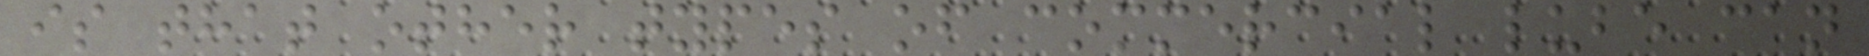is that other types of commercial lube can
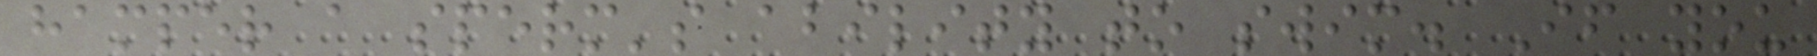hamper a sperm's ability to swim. If you
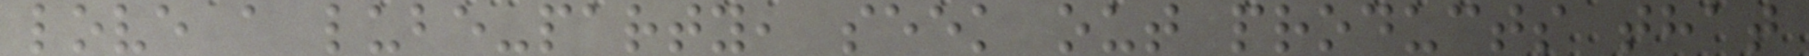love a lube-party, seek out products that
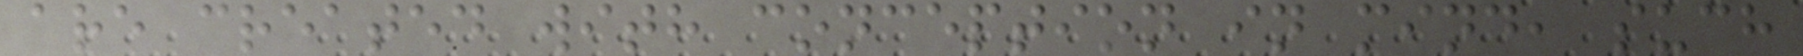are created with conception in mind, such
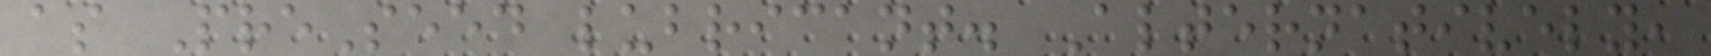as PreSeed lubricant. Alternatively,
